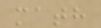math
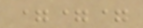===
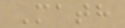Math
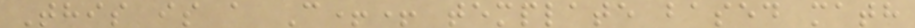This is a C++ template based math
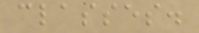classes.
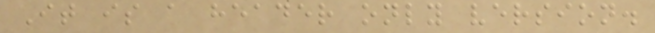It is a header only version.
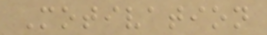Motivation
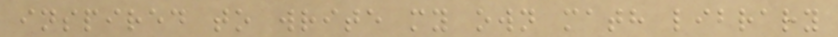inspired to write my own math library
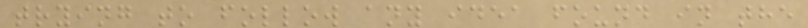trying to follow any idea found in the
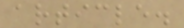article.
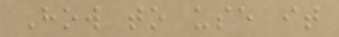How to use it
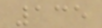135
